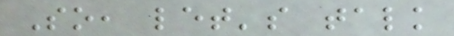So, let's talk
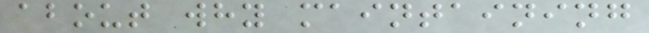about why maintaining
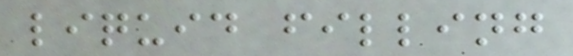liquid filling
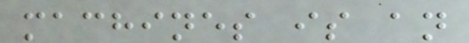machines is an
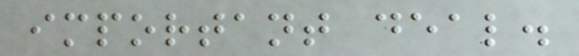important deal.
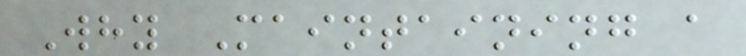Why Maintaining a
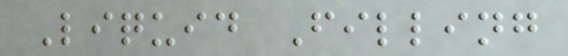Liquid Filling
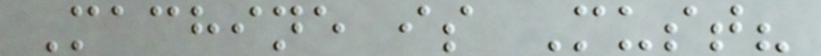Machine is Must?
